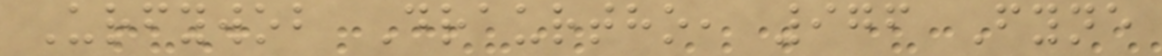Urfywob Draurtho, 976 Fyne
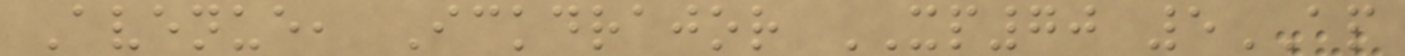Avenue, Ickdrajor XP70 5AP
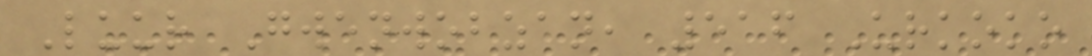Luur Gwenwobzan, 516 Urkoko
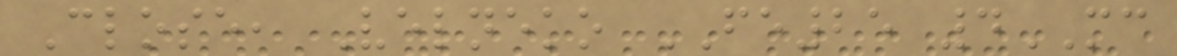Close, Velneko FE25 4MC
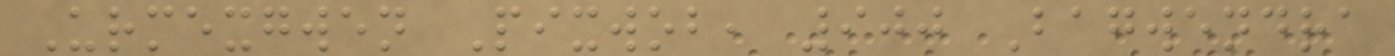Urmexgwen Pixwob, 900 Bagwendra
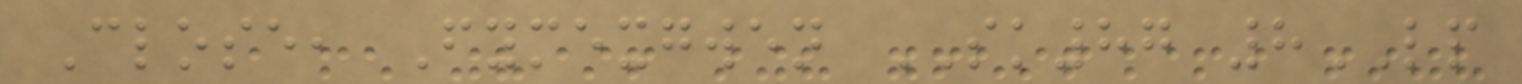Close, Fymexgwen SK87 8LP
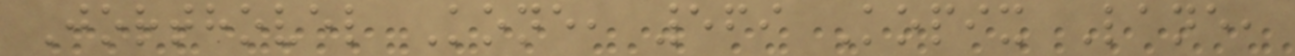Jorthovel Kone, 569 Kopix Lane,
